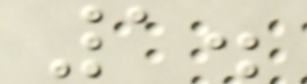1.
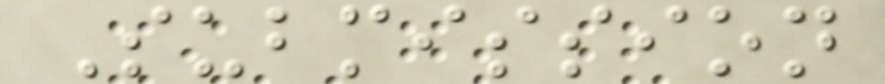Submission
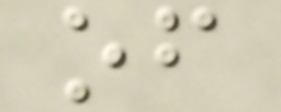of
